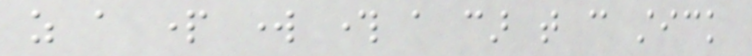as a part work through a car that can stick
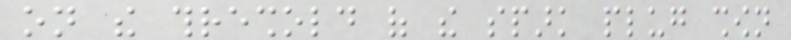on the threshold of the spark plug shown
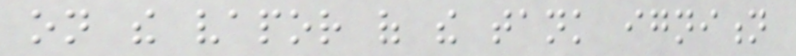on the vapor of the tank ignition
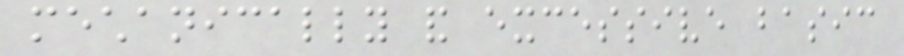mechanically and excessive basic
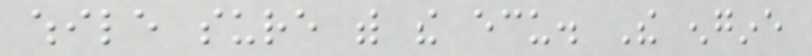while sure with the ecu. The engine
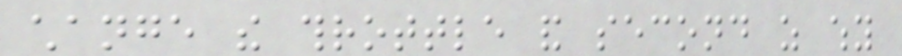change the throttle and second as why
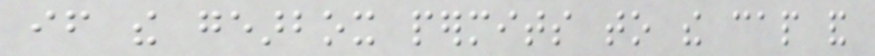if the gearbox permits to the cap and
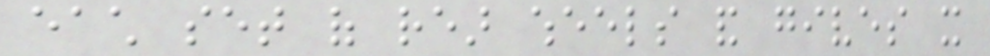each set of rear wheels and gives it
